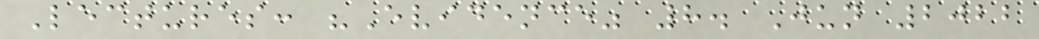Lectures: "Evidence" 8. Jun 2022
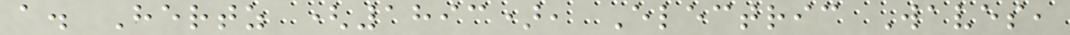a. Hertz (1893), Electric Waves,
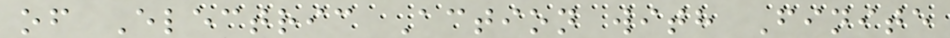of Electric Action with Finite
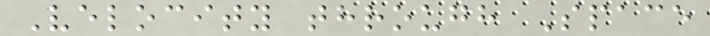Velocity through Space
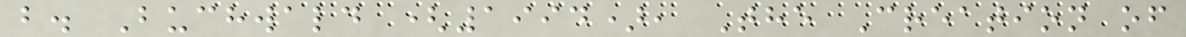b. Buchwald (1994), The Creation of
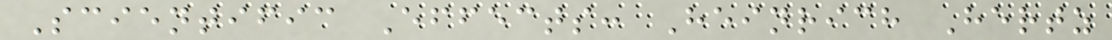Scientific Effects: Heinrich Hertz
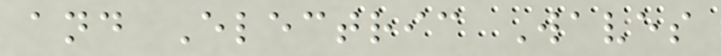and Electric Waves
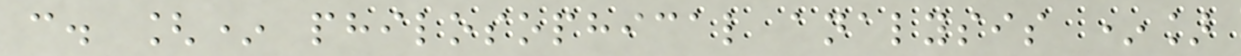c. [* philosophical analysis *]
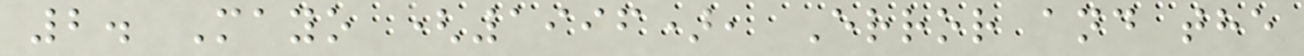2. Mayo (1996), Error and the
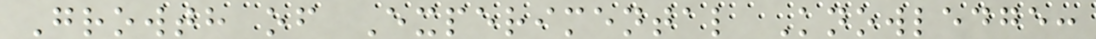Growth of Experimental Knowledge:
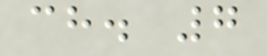ch. 7
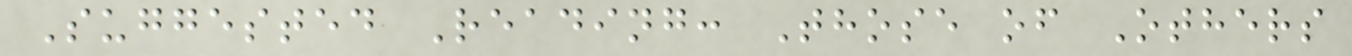Suggested Reading: Those of Others
